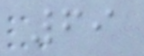69
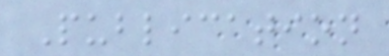Publication
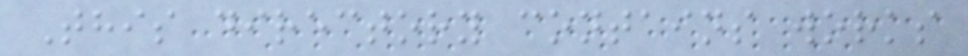This directory contains works
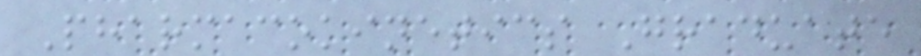Pharmacokinetics Graduate
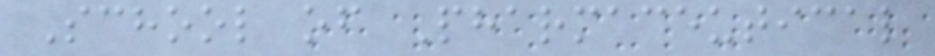School of Pharmaceutical
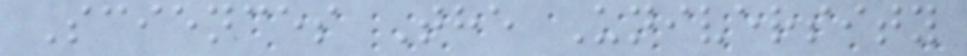Sciences The University
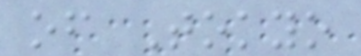of Tokyo
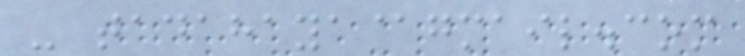- tadahaya@gmail.com
